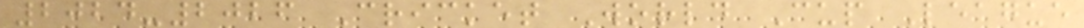2024-2026 Cricket World Cup League
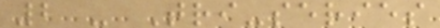2 - Tri-series
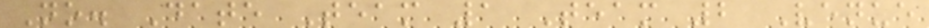No. Date Team 1 Team 2 Venue
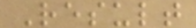Result
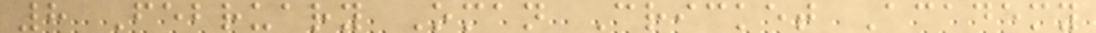8 February Oman Cricket Academy
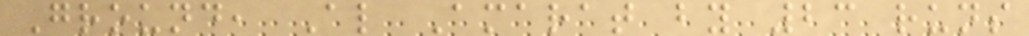Ground, Al Amarat by 23 runs
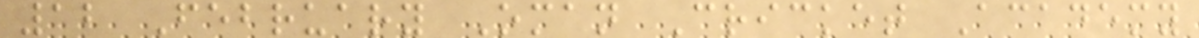12 February Oman Cricket Academy
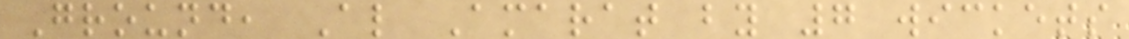Ground, Al Amarat by 7 wickets
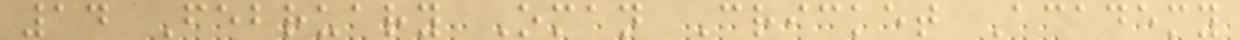14 February Oman Cricket Academy
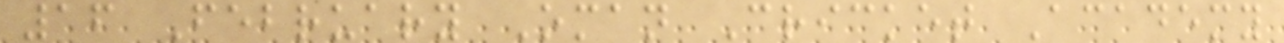16 February Oman Cricket Academy
